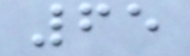65
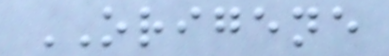ORIGENE
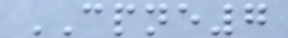CPNE7
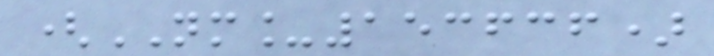(NM_153636)
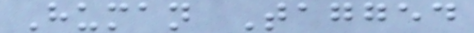Human Tagged
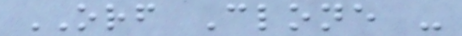ORF Clone -
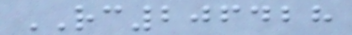RC206428
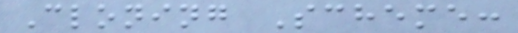Cloning Scheme:
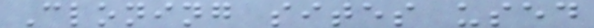Cloning sites used
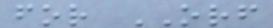for ORF
